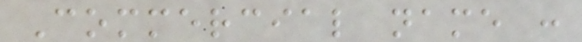Commercial name :
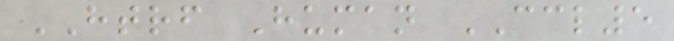HTRF Human CCL5
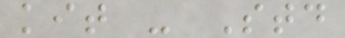kit - Std
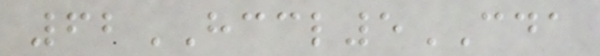62HCCL5CDA
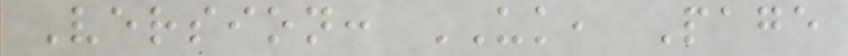Version: UK, Page
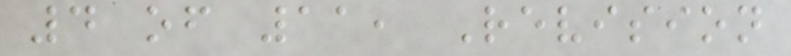4 of 11, Revision
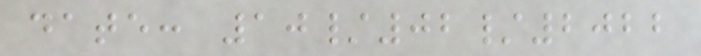date: 10/02/2022
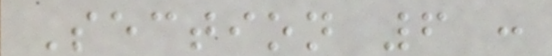Section 6 :
